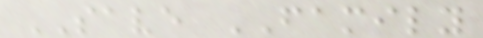SAVE FAMILY
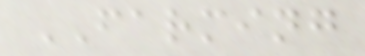FARMING
